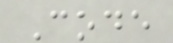Code
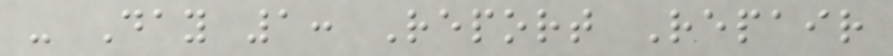- Day 1: Report Repair
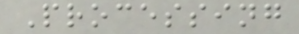Processing
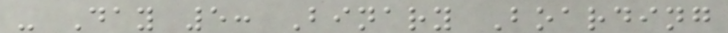- Day 5: Binary Boarding
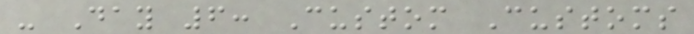- Day 6: Custom Customs
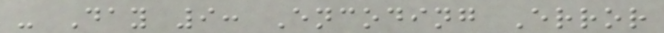- Day 9: Encoding Error
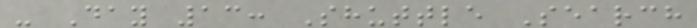- Day 13: Shuttle Search
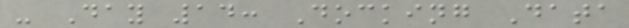- Day 14: Docking Data
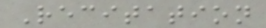Recitation
